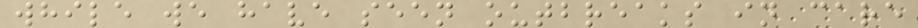while we have seen outbreaks in care
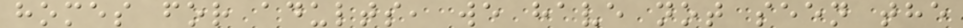homes for adults, we have not seen the
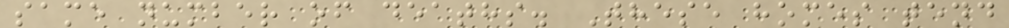same number of deaths. These homes tend
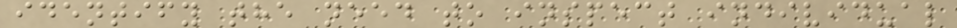identify the need to inspect individual
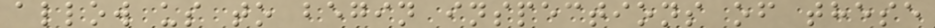allow us to begin inspections of these
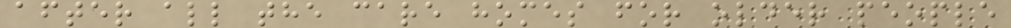after all the care homes for older people
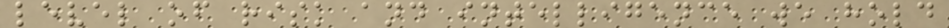level of risk and intelligence we hold
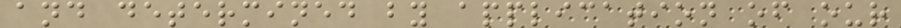and determined by application of our
